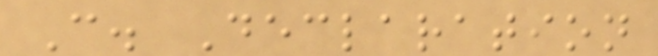C. Declaration
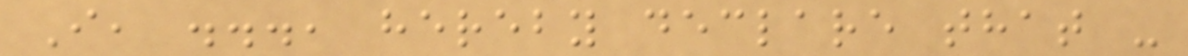I, ..., hereby declare that -
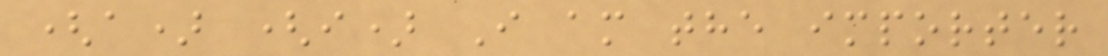(a) (i) I am the importer
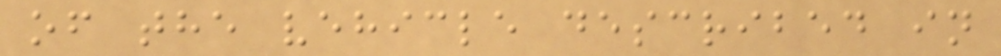of the vehicle described in
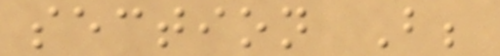section B;
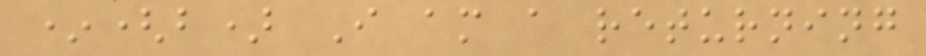*(b) I am a returning
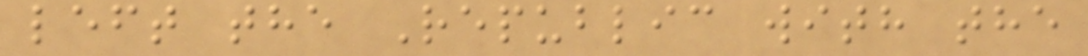left the Republic with the
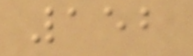152
